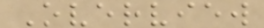Overview
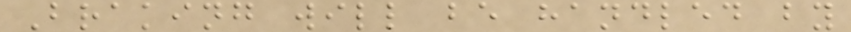Braking will be handled by
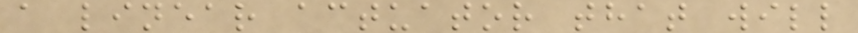a linear actuator that will
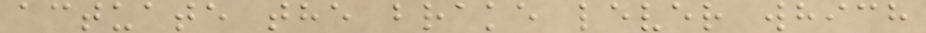actuate the brake lever which
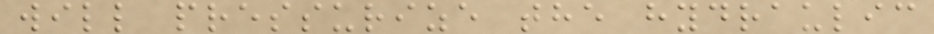will pressurize the hydraulic
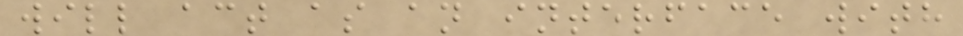will act as an interface with
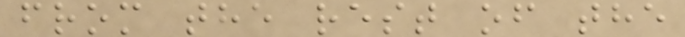from the rest of the
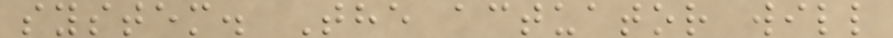system. The actuator will
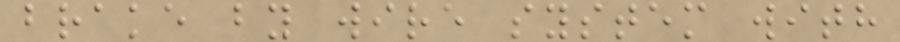brake by wire system with
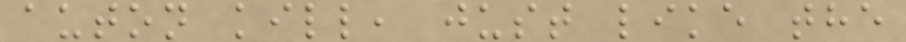auton kill, just like the
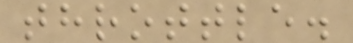throttle.
